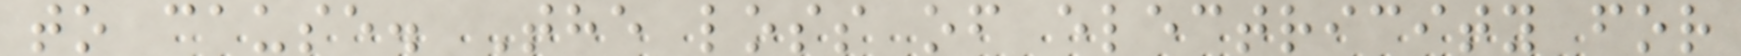to cause. The loss of electricity for
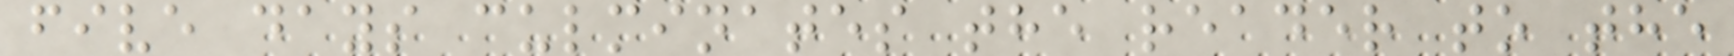five days culminates the reader to the
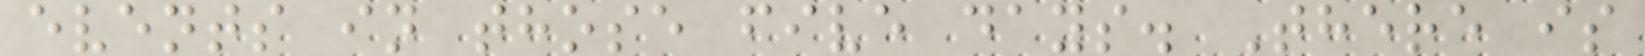events in those five days. There is
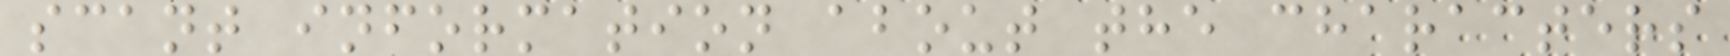scant information about the characters
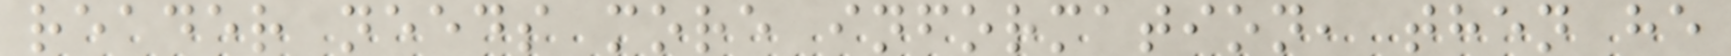reader needs more information, then he
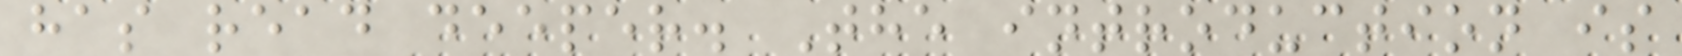has read deeper. The introduction is
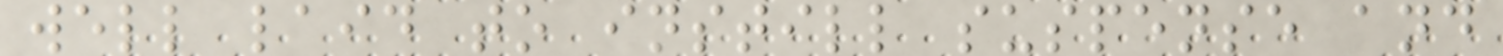well laid to instill suspense and
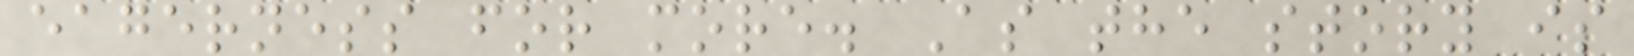eagerness for more. As the story is
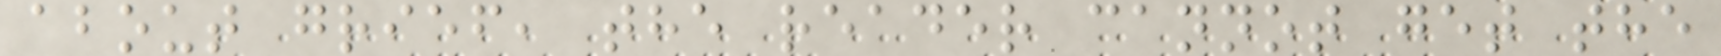about grief, the reader cannot get the
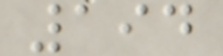194
